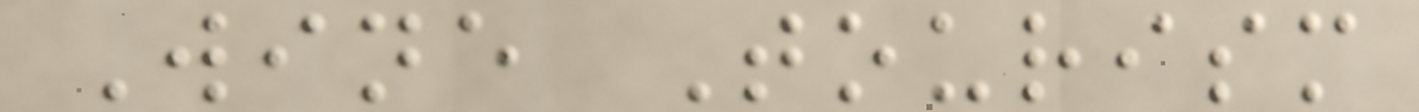Wine Tourism
